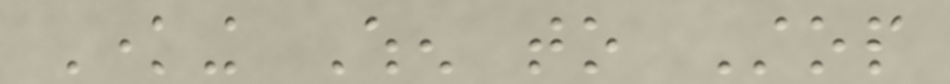Knowing When to Stop
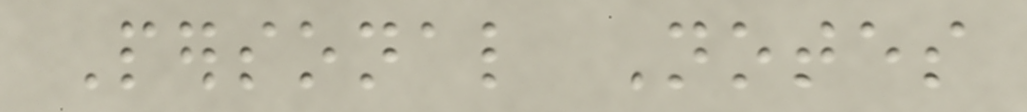Personal Notes
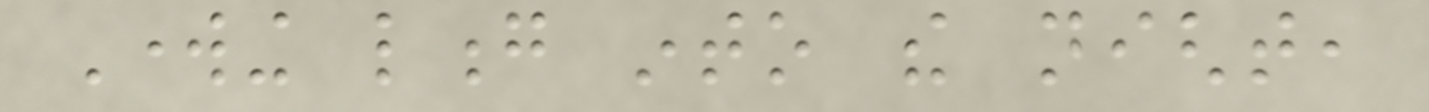Working long into the night,
